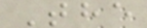The
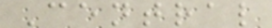Central
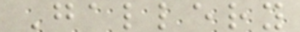Gallery
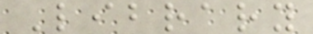Library
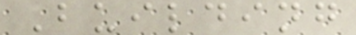Building
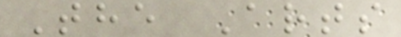The Arts
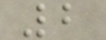2
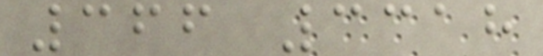366 3318
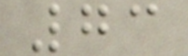73
